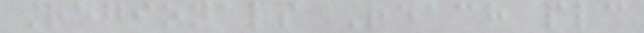Regionals Reach plc
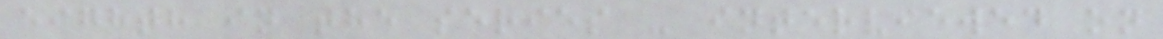eighth in the series - interviewed on
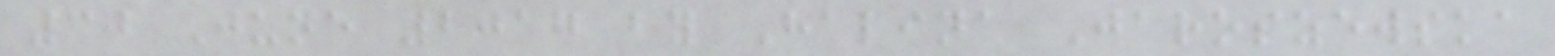30 June 2017 by Halina Jaroszewska
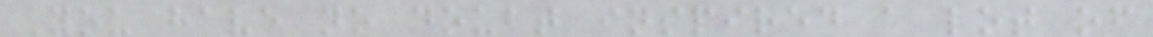You have no doubt inspired a lot of
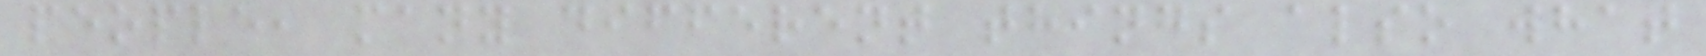people, many different things also what
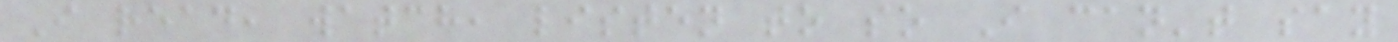I read, watch, listen to so I can't say
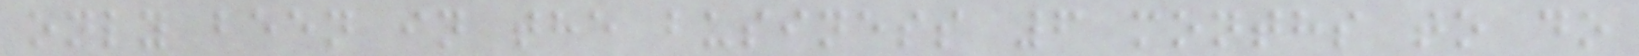only been in the business 6 months to do
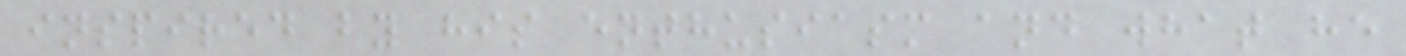inspired by his enthusiasm and what he
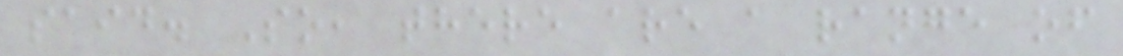said. So, there are a range of
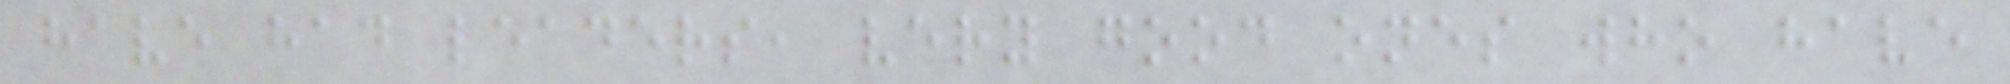have had leaders, very good ones who have
